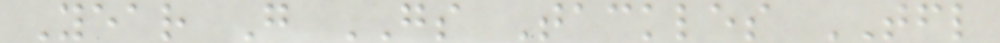Year G GS Tackles TFL
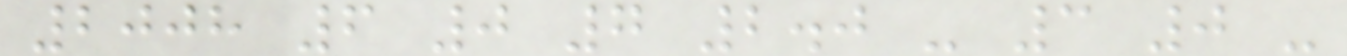2008 6 0 7 2.0 - 3 0 -
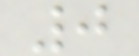0
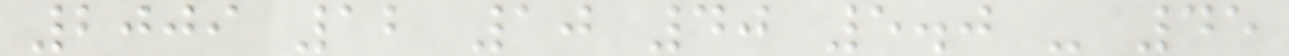2009 12 10 40 5.0 - 45
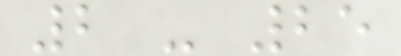2 - 25
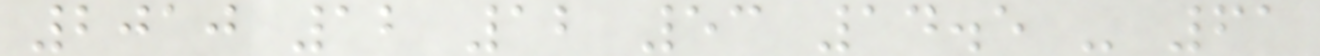2010 12 12 53 14.5 - 61
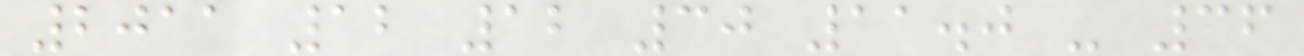2011 12 12 30 11.0 - 36
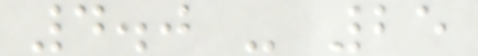4.0 - 25
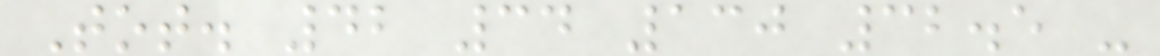Tot. 42 34 130 32.5 -
